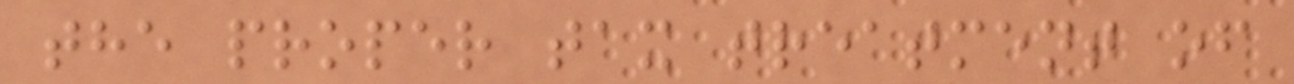the proper tax treatment of
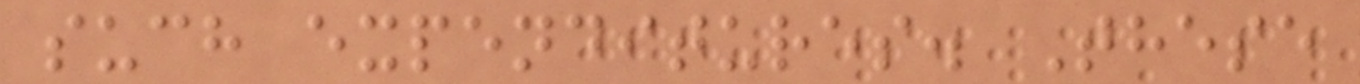such expenditures. These
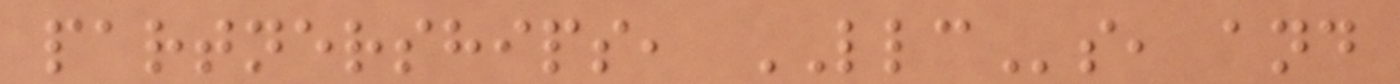partnerships, LLCs, and
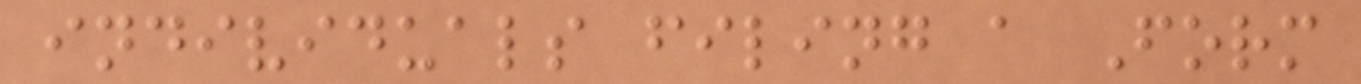individuals filing a Form
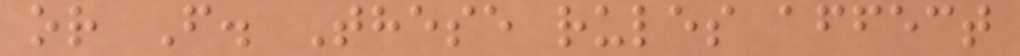or F. These rules affect
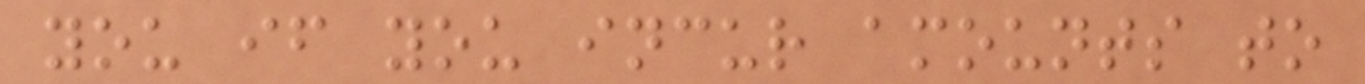you if you incur amounts to
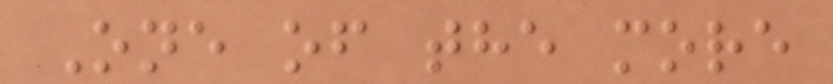One of the more
